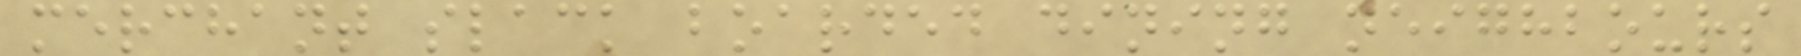merchant slack boarded dining neighbours
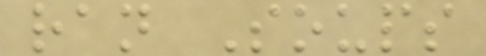ran Soups
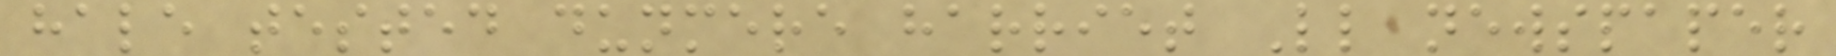hale tested dunmere harriet Ll newspaper
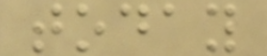today
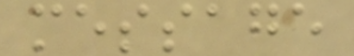message
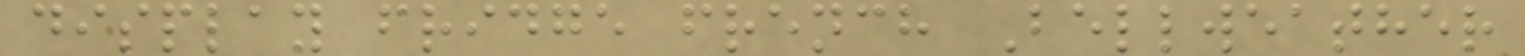display fridge french Bellweather
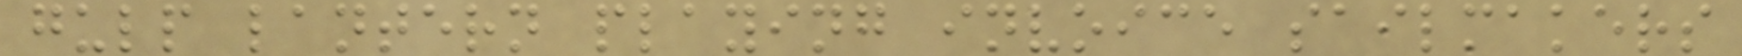gulp lantern playing invoice sailmakers
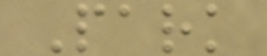Park
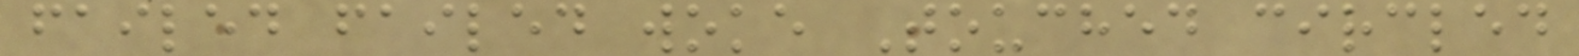failed failed woke Touched circled
